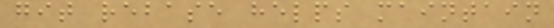git rebase helps maintain
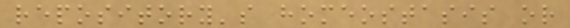repository's homeostasis or
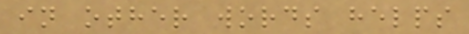in other words helps
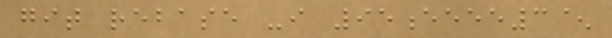git rebase -i 95eeee3^
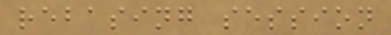rebasing session
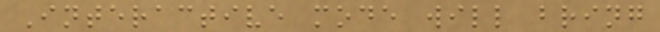Interactive mode will bring
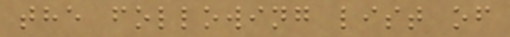the following list of
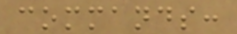commands:
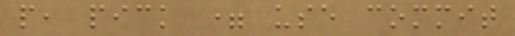p, pick = use commit
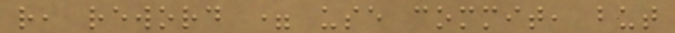r, reword = use commit, but
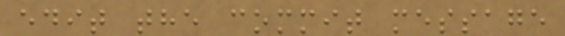edit the commit message
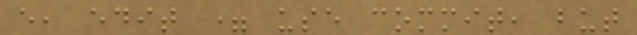e, edit = use commit, but
